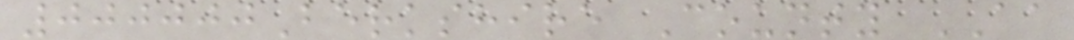000000Berkshire County AA
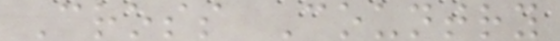Cross Country
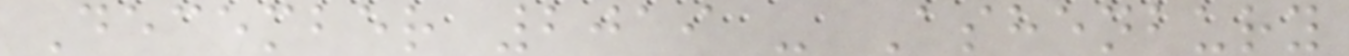December 2019 - Ashenbury
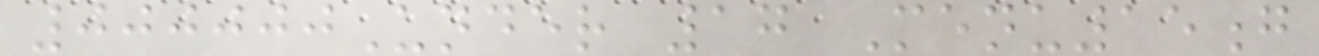000000Under 17 Menu15g
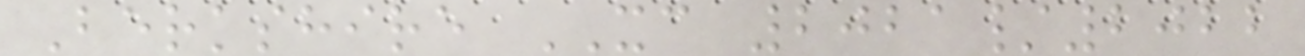Berkshire XC 2021/2022
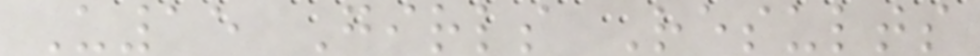U15 Girls Results
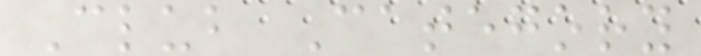Club Category
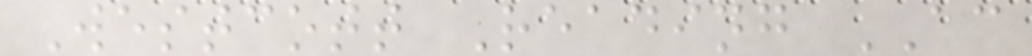Westcott Reading AC
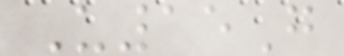U15G
